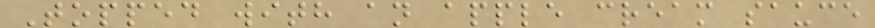Topped with an apple cream sauce
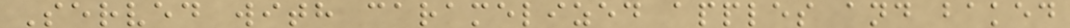Served with caramelized apples and baked
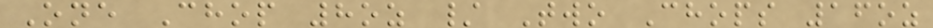One Chop 8oz / Two Chops 16oz
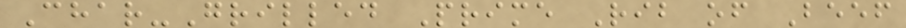Char-Grilled Prime Rib of Beef
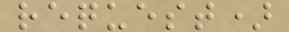request)
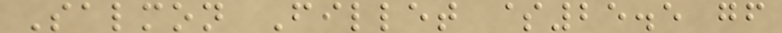Salmon Fillet $25.5 gf
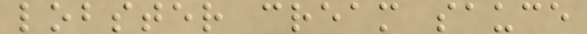lobster cream sauce
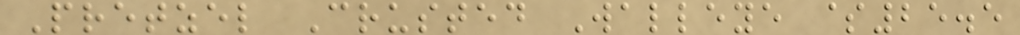Pretzel Crusted Walleye $25.5
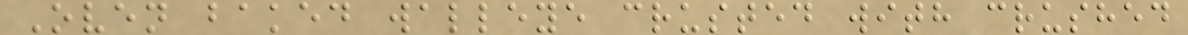Oven baked walleye crusted with crushed
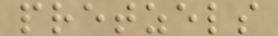pretzels
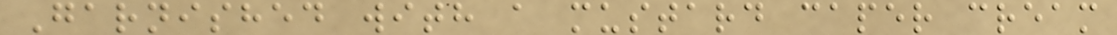Garnished with a mustard caper cream
